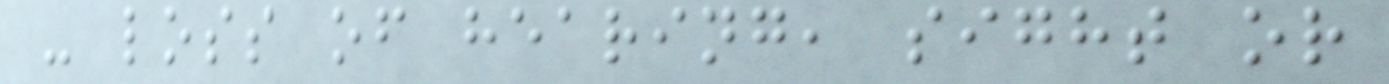- loss of hearing, sight or
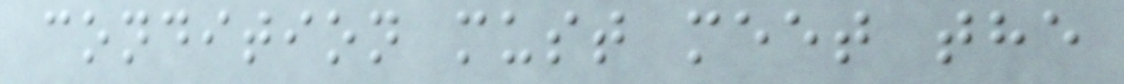condition must meet the
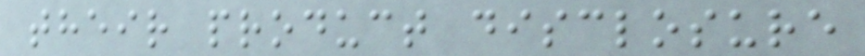their product disclosure
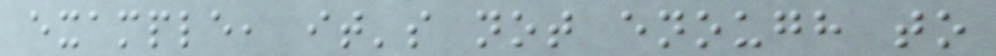example, it's not enough to
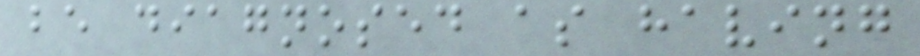be diagnosed as having
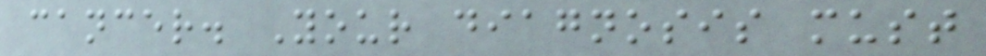cancer. Your diagnosis must
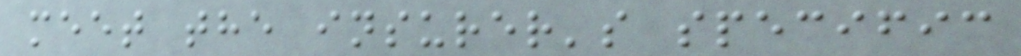meet the insurer's specific
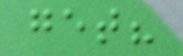get?
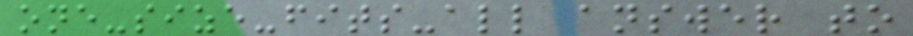one-size-fits-all answer to
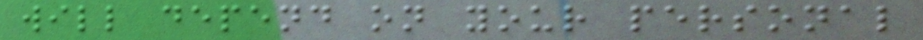will depend on your personal
